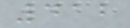412
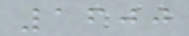1600
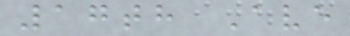17th Ave
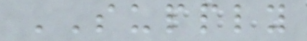SUPPLY
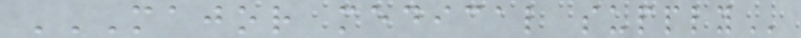MAJOR MEDICAL SUPPLY
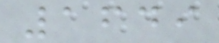1649
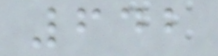642
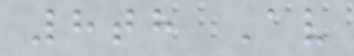8th Av
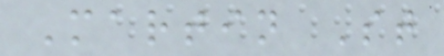Martin St
